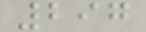297
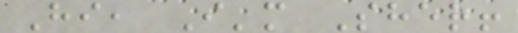Hi, I'm Sher!
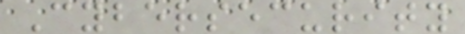Cybersecurity
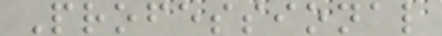Professional
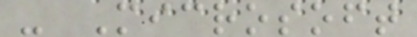- Microsoft
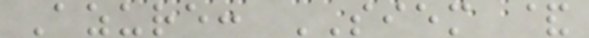Azure: SIEM &
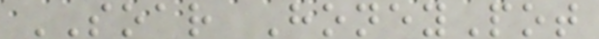SOAR HoneyPot
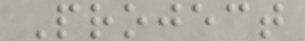Project
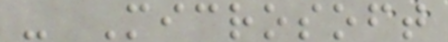- Microsoft
